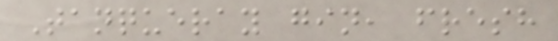Tanqueray gin, fresh
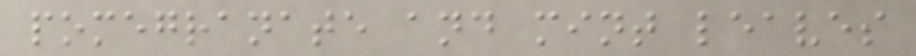pomegranate and mint leaves
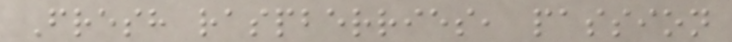Fresh raspberries, passion
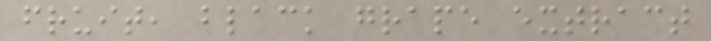fruit, black grape extract
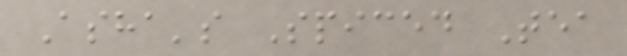Asha's Spiced Tea
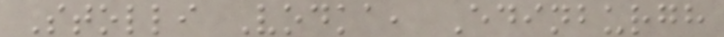Stolli Vodka, Edinburgh
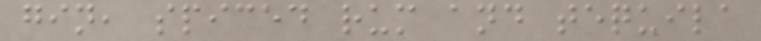gin, spiced rum and tequila
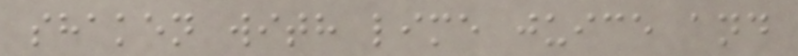shaken with lime juice and
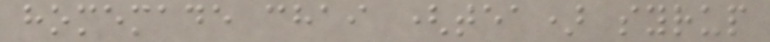homemade chai (tea) syrup
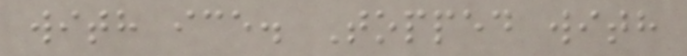with ice. Topped with
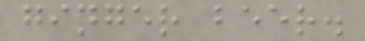ginger beer.
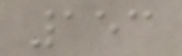153
